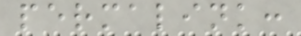permalink:
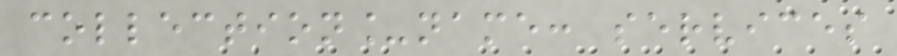collection_name: services
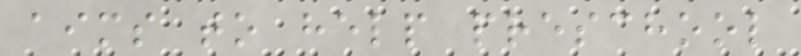aims to help preschool
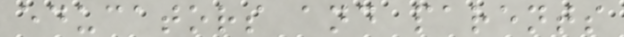educators and parents
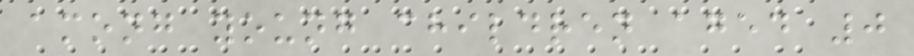among young children aged 0
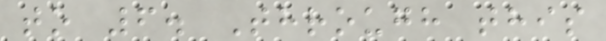to 6. Through this
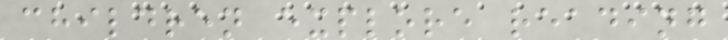children explore reading
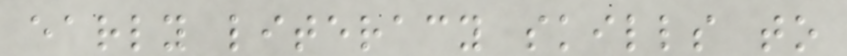early literacy skills to
